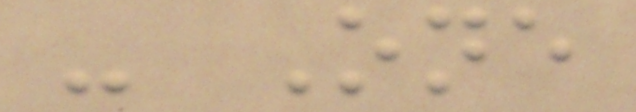- One
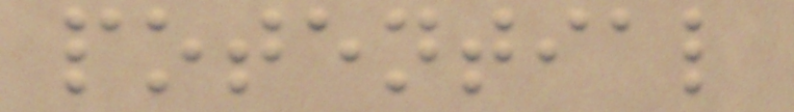potential
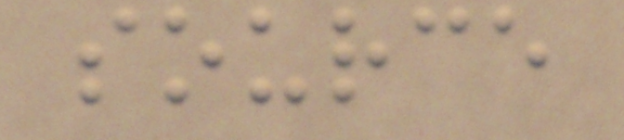source
